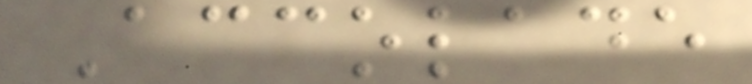Accolade
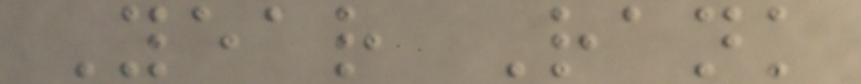Year Rank
